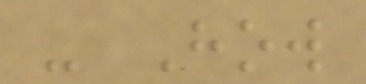- How
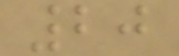20
